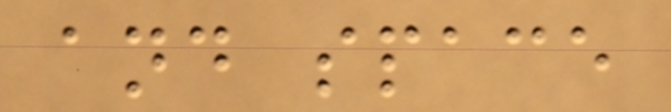and space
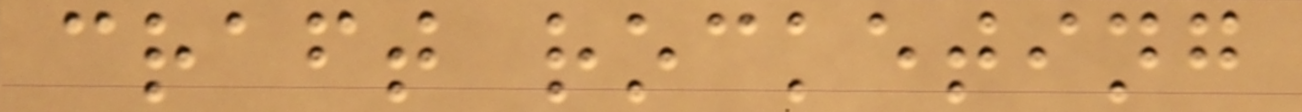craft rocketing
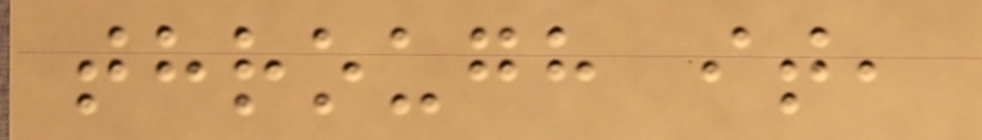through it,
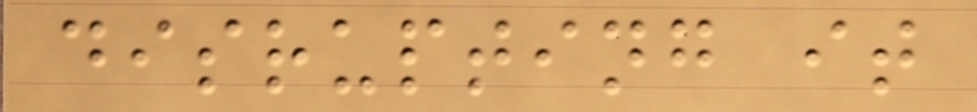disrupting it
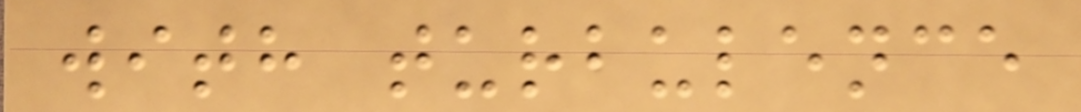with turbulence
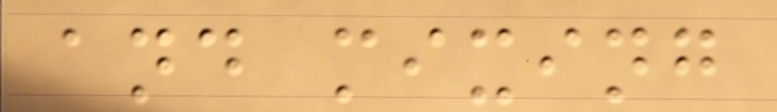and mixing
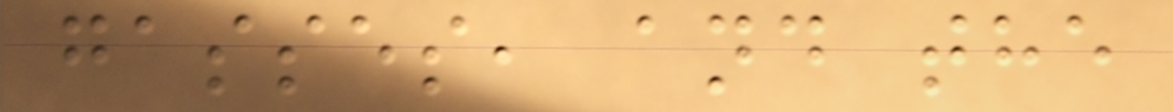gasses, and the
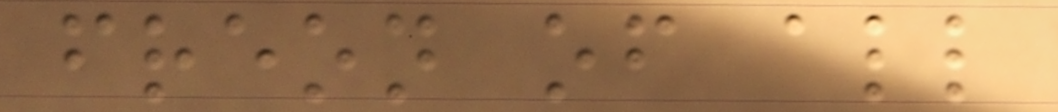freon of all
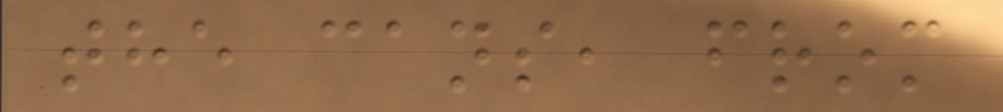the cans, from
